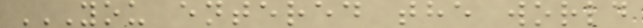YOU ENTERED THE WORLD
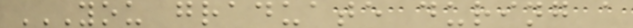YOU GRADUATE DURING A
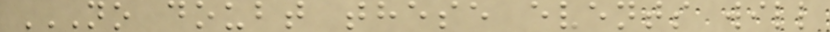NO DOUBT THESE EVENTS WILL
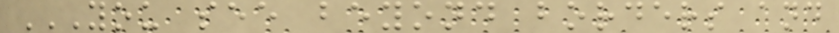YOU SEE BEYOND BORDERS AND
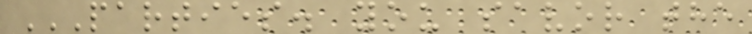PARTIES. YOU SAVOR THE
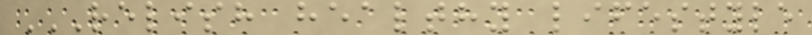RELISH HEALTHY LIFESTYLE
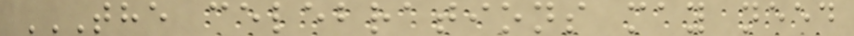THE CELEBRATIONS MAY NEED
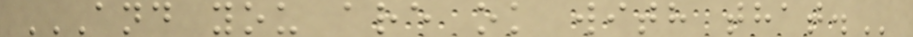AND YOU ARE OK WITH THAT.
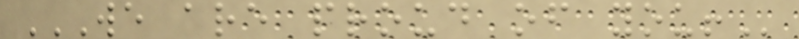WE ARE PROUD OF YOU!
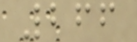266
